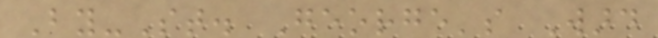By-St. George's Ward
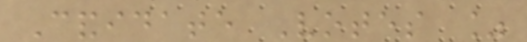Candidate Votes %
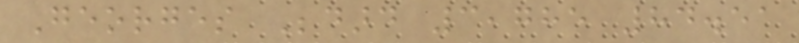Georges Bedard 3,785 84.51
